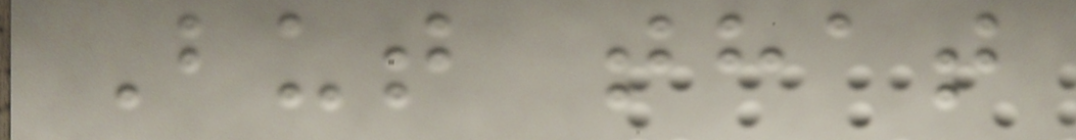But that
